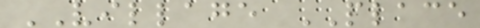VILLAGE PLACE
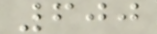600
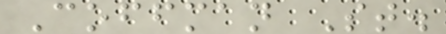Coffman St.
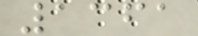1361
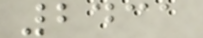2431
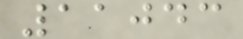11043
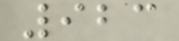923
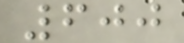600
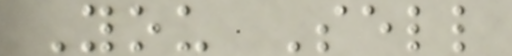You Sell
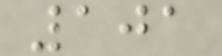101
